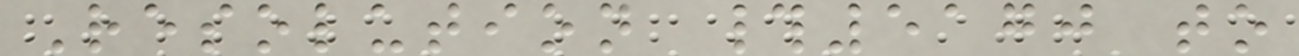Resolution #5170 to
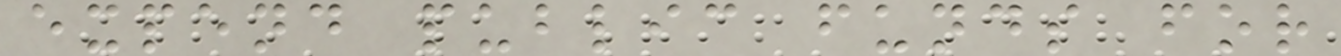expend public funds for
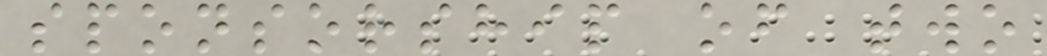sponsorship of two
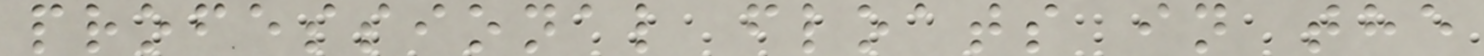professional floats in the
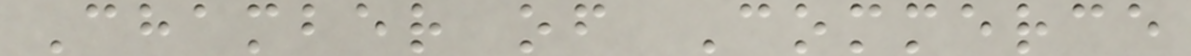Chamber of Commerce
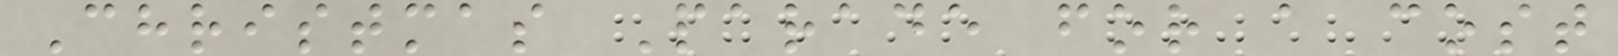Christmas Parade for a cost
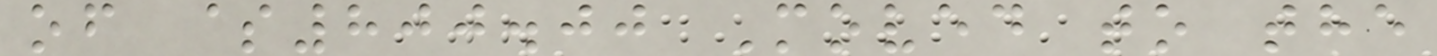of $800.00 Moved to the
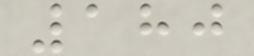180
